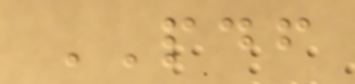PDF
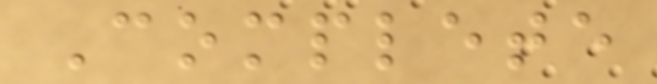Complete
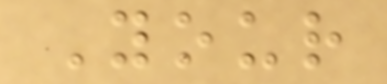Your
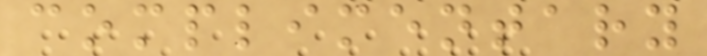complimentary
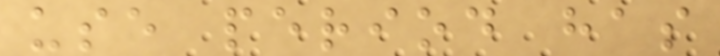use period has
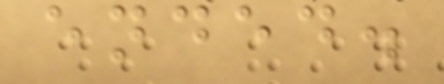ended.
